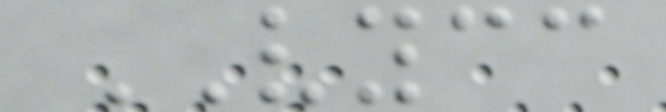VYCC
